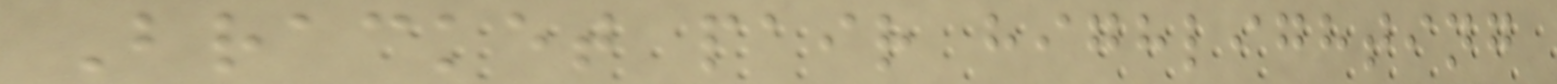Bracket pair highlighting
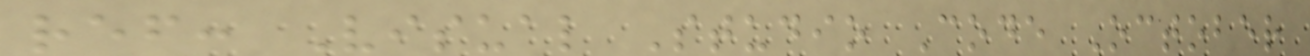ref: Visual Studio Code October
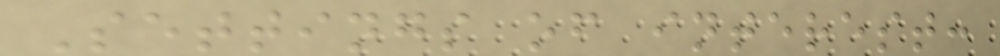Settings of interest:
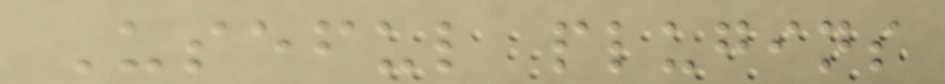Useful plugins
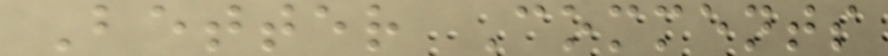Better Comments
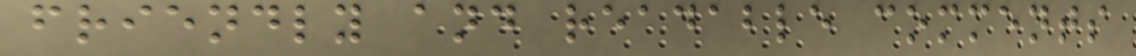friendly and readable comments
